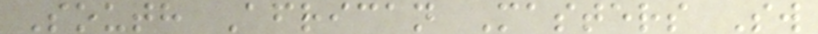South African Masters Sw
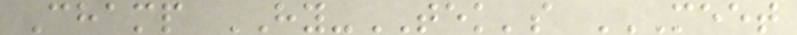Champ HY-TEK's MEET
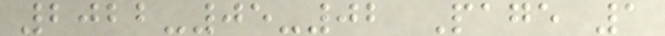2022-05-02 Page 1
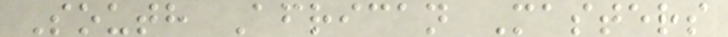South African Masters
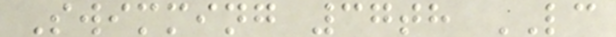Swimming 37th LC
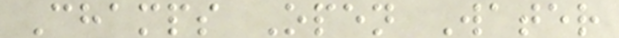Champs Open Water
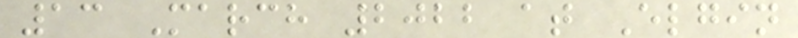13 March 2022 at Elgin
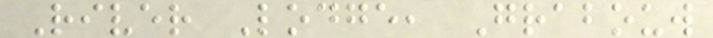River Lodge, Grabouw
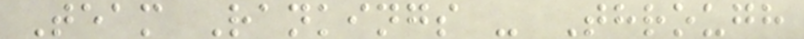Team Rankings - Through
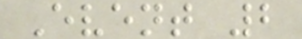Event 2
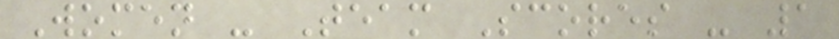Women - Team Scores - 1
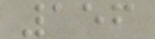156
